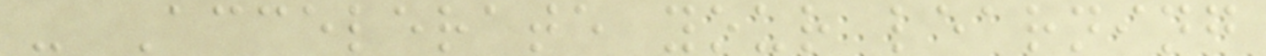- Accelerate your learning
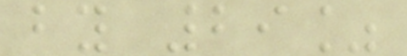by 29%
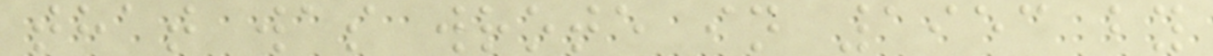that was wrote in 1953 by
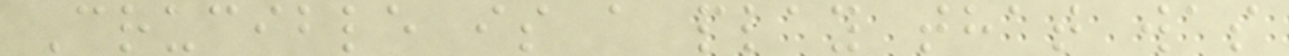Crucible is a play that was
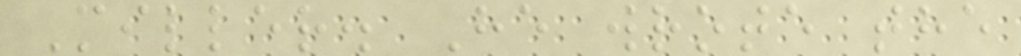Miller. He wrote the
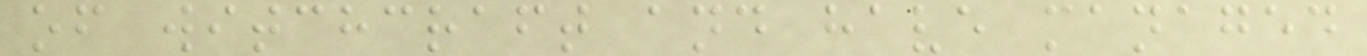of witchcraft and have managed
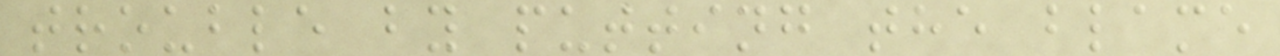trouble by putting the blame
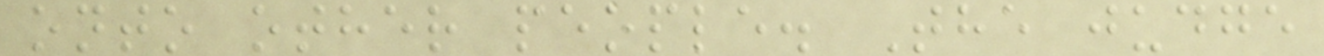onto other people. The judge
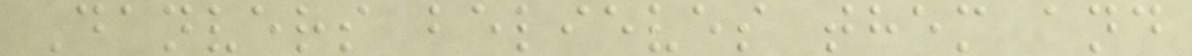Danvers believes them and
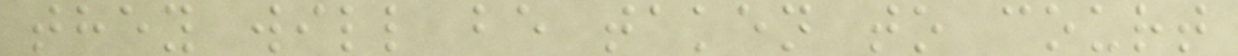they will be taken to court
